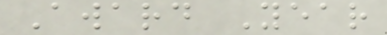Award Year
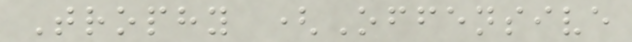Trophy (Offensive
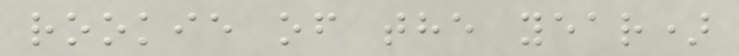rookie of the year)
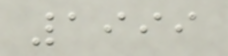1999
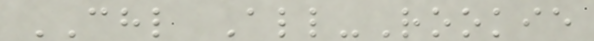CHL All-Rookie
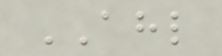AHL
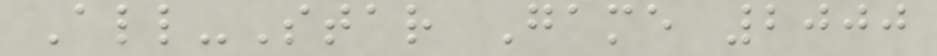All-Star Game 2000
